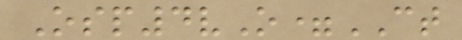Osp4vO=CT
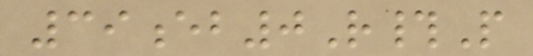39eb0R#P
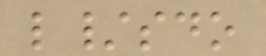l/sdo
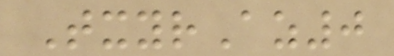TxyrAz0
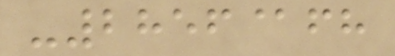-2856@fh
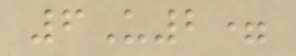6U2=
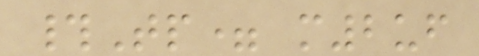#Tp= m2uf
